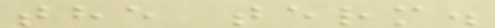the term.
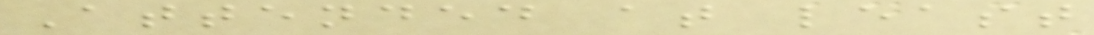Attended at least
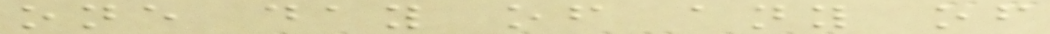one day of any of
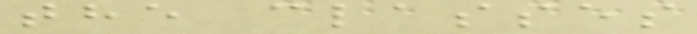the classes
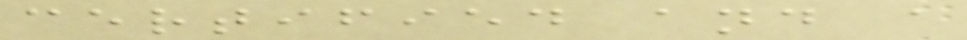certified and a
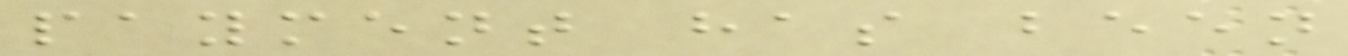payment has been
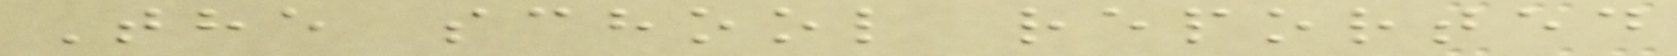The school reported
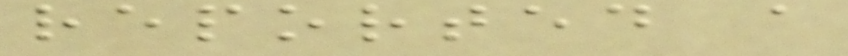reported a
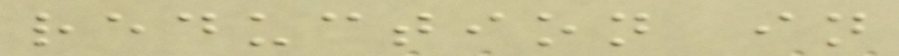reduction in
